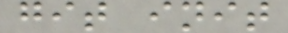git init
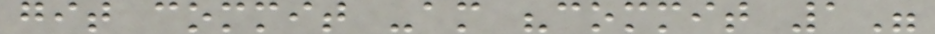git commit -am "commit 1"
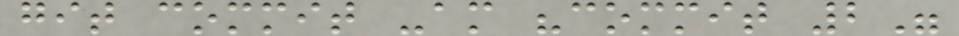git commit -am "commit 2"
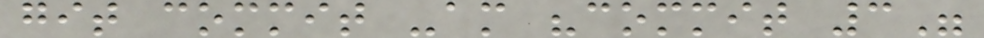git commit -am "commit 3"
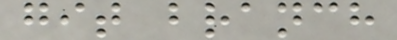git branch
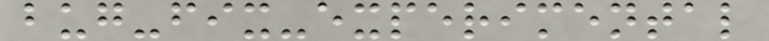bug-fix-experimental
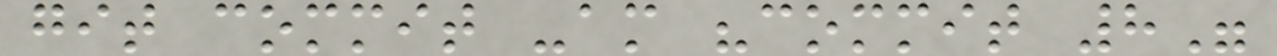git commit -am "commit 8"
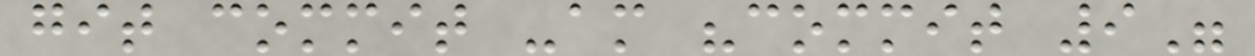git commit -am "commit 9"
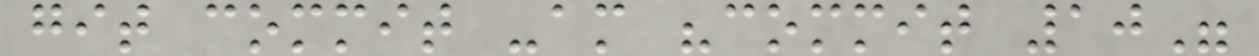git commit -am "commit 10"
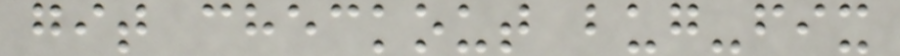git checkout bug-fix
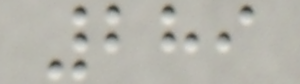289
